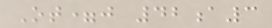Ot=j 42a3
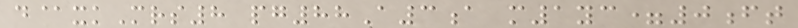d@xkMrs8 pg88A3a m1yc=0ft
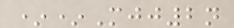**Mjj2n
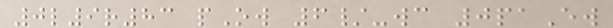0l9r83 pOw 6/-wc 0paEw
